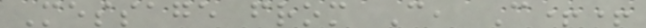Message from C, C++
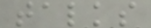talks
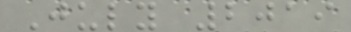July 2019
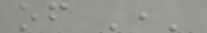of ','
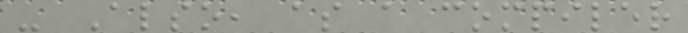- Also, as a compiler
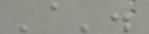'a'.
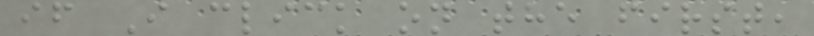if I click on the first,
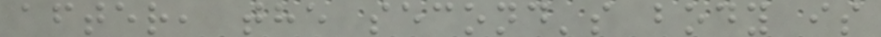after, the second's body is
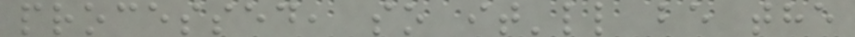processed, so it'll be the
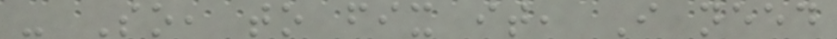- So, to fix it, I need
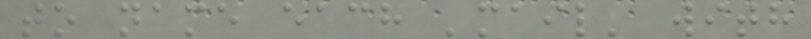to name each 'mail' with
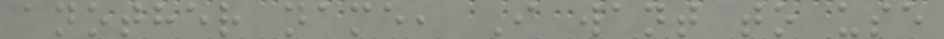another name, I want to use
